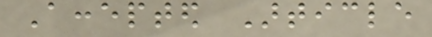Accepted Article
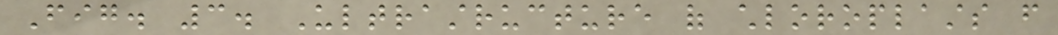Fig. 3. Ultrastructure of chloroplasts from
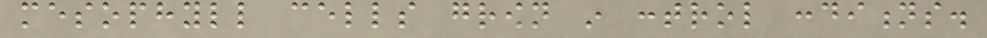mesophyll cells grown in control conditions.
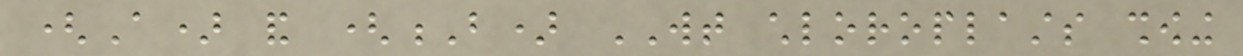(A) and (B) WT chloroplasts showing
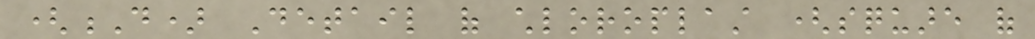(D) Detail of chloroplast (square of
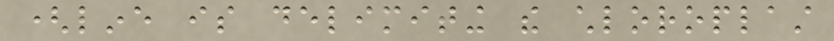(line is delimiting the chloroplast
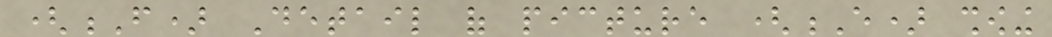(F) Detail of picture (E) showing
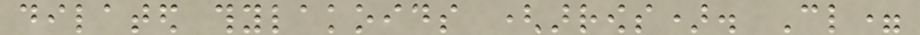dilated thylakoids (arrows). Cl=
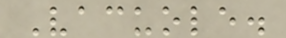Vacuole.
